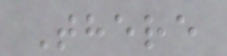There
